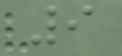9
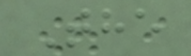The
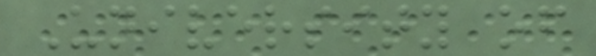University of
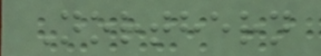Northern
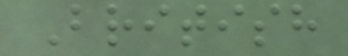British
